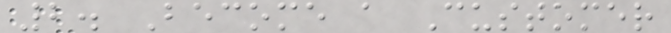2. Become a Customer
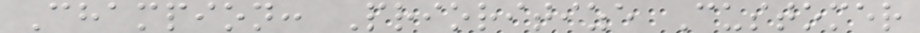Champion: Prioritize Customer
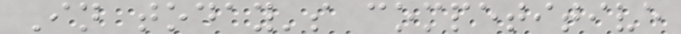In today's competitive
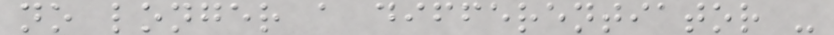no longer a differentiator -
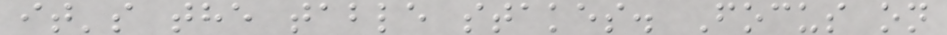it's the table stakes. Focus on
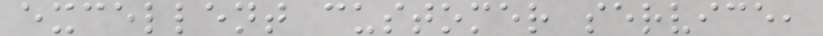excellent customer service,
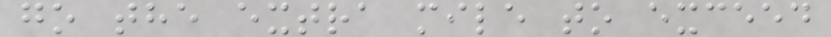go the extra mile to exceed
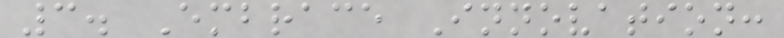3. Embrace Innovation:
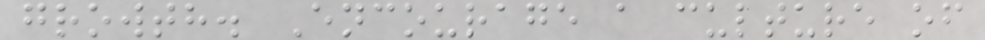growth. Encourage a culture of
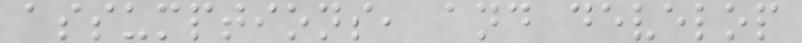assumptions, and develop
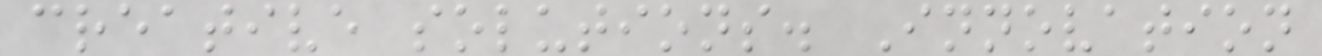creative solutions. Innovation
